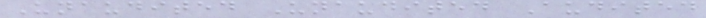Unaudited Unaudited Audited
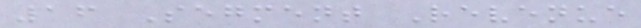16 Segment Revenue
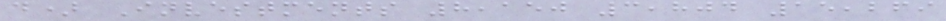d) Investments 8,150 3,804 15,269
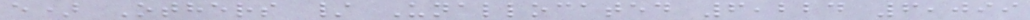e) Others / Unallocated 6,224 6,099
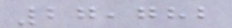27,782
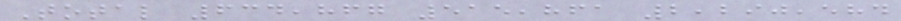Total 634,867 515,861 2,290,584
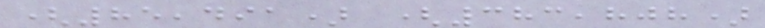(85,491) (383,808)
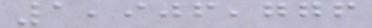1,906,776
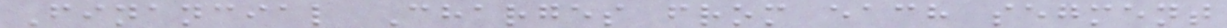Financial Charges from each segment
